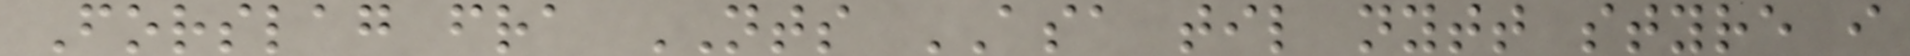Forslag fra NTS ASA til nytt styre i
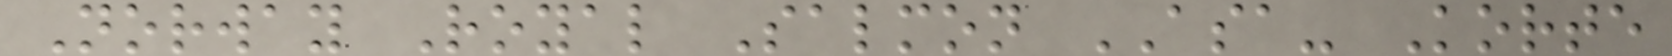Norway Royal Salmon ASA- Korte
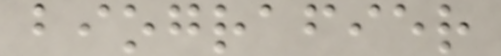biografier
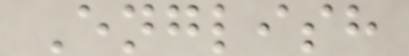English
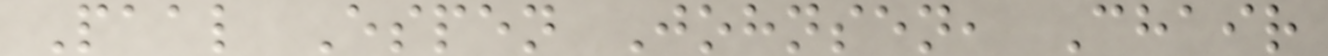Paal Espen Johnsen, Chair
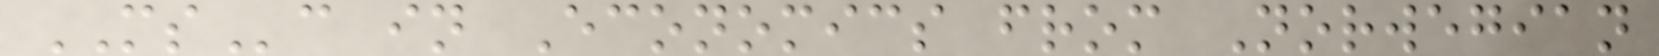MSc in Economics from Norwegian
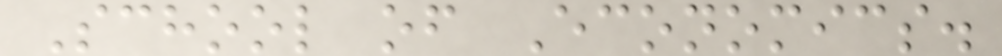School of Economics.
